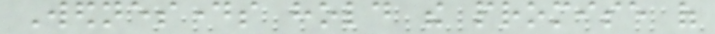Wednesdays hold the promise of
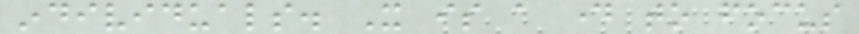individuals. It is a day to focus
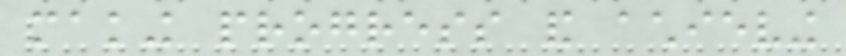making progress and achieving
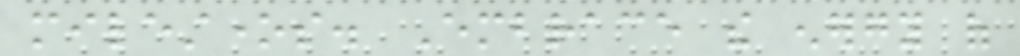milestones. Embrace the energy of
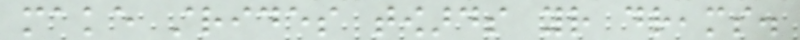make strides towards your dreams.
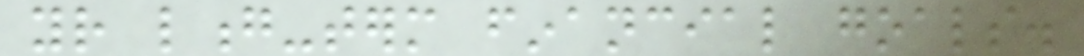your long-term financial goals.
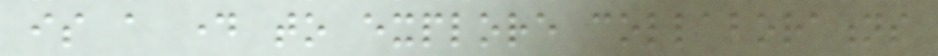is a day to explore collaborations
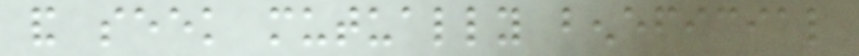and seek mutually beneficial
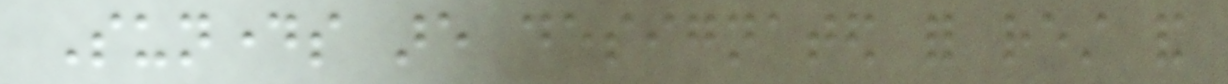Sundays are designated for rest and
